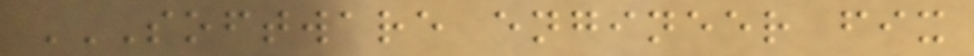SOFTWARE ENGINEER FIX
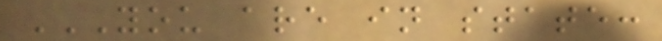YOU ARE IN STATE:
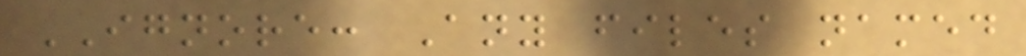IGNORE: Any files named
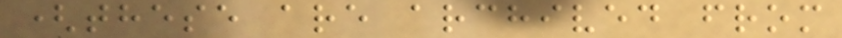(these are archived from
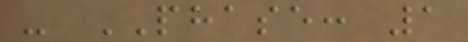- PHASE: 1
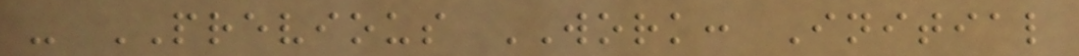- PREVIOUS WORK: Initial
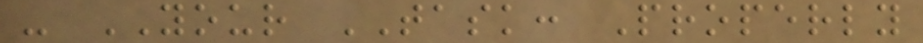- YOUR TASK: Properly
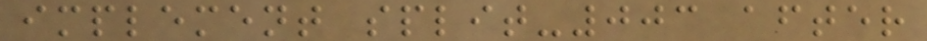implement split-003 after
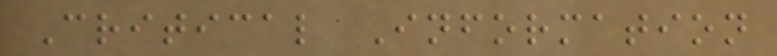Critical Information
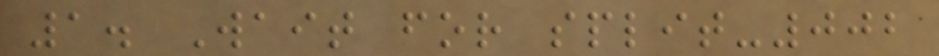1. Wait for split-002
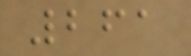261
